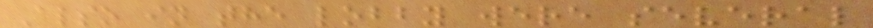Also in the lobby were several
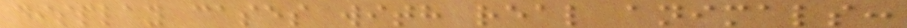display cases with real animals:
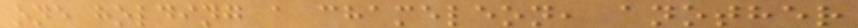one holding a chameleon, another
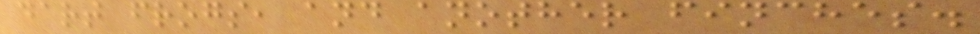dart frogs, and another finches.
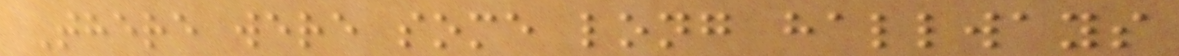There were some long hallways
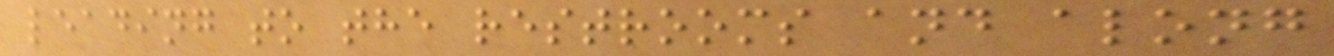leading to the restrooms and along
